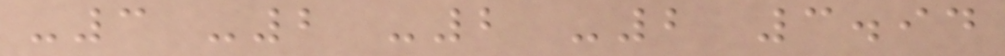-3 -2 -2 -2 3.94
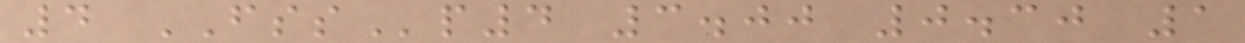4 FSSp4 3.00 0.30 1
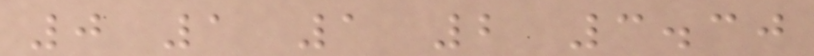0 1 1 2 3.30
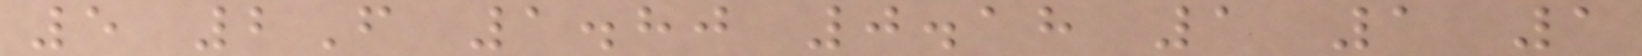5 2F 1.80 0.18 1 1 1
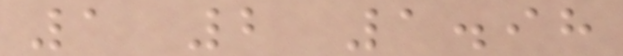1 2 1.98
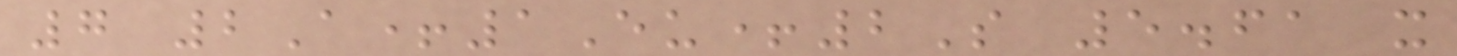7 2A+1Eu+2S 5.61 x
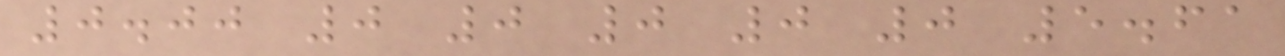0.00 0 0 0 0 0 5.61
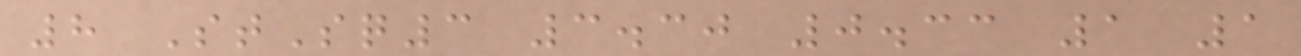8 StSq3 3.30 0.33 1 1
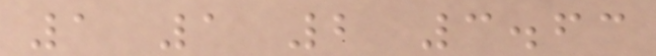1 1 2 3.63
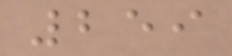259
